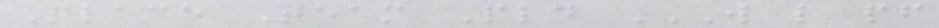Place Team Pld W L PF
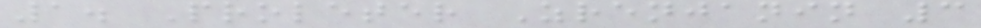1. Proleter Zrenjanin 3
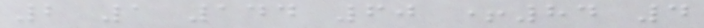2 1 144 60 +84 4
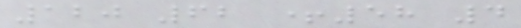120 62 +58 4
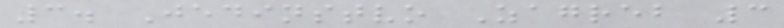3. Jedinstvo Zagreb 3
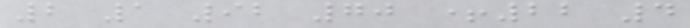2 1 92 70 +22 4
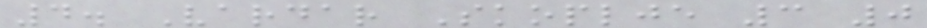4. Vardar Skoplje 3 0
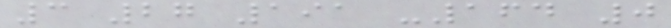3 27 191 -164 0
